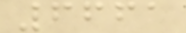6661
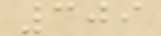309
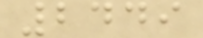2449
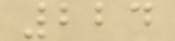224
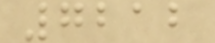7212
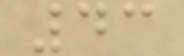43
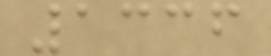1336
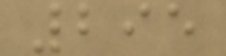295
